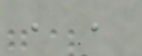, ,
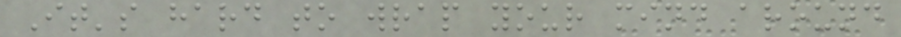It's hard to wrap your mind around
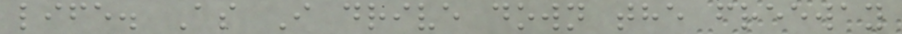life. As I drive down the freeway
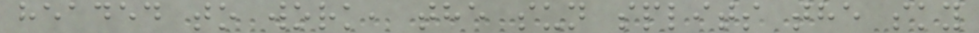headed to work, the sun splits the sky
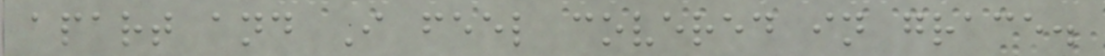apart and I feel covered in grace.
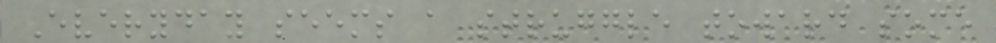Everyday seems a struggle toward some
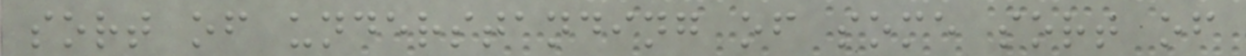sort of understanding of some sort of
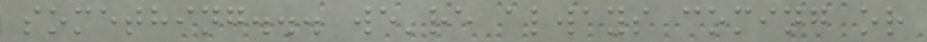something... we're always coming or
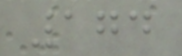174
